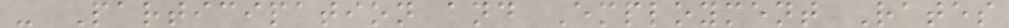- Participation and Employment Rates
